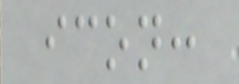icon:
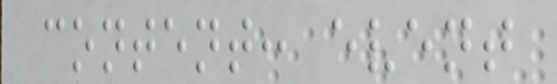content: event
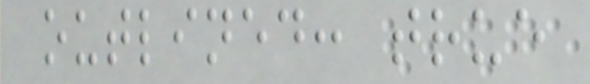outlined: true
